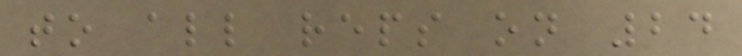to all reps on 24
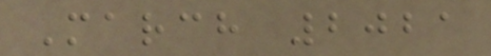March 2021
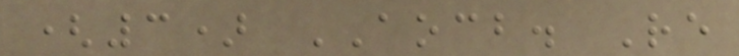(3) AOCB. Re
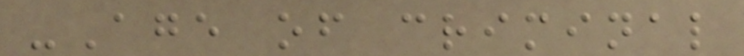-Age of criminal
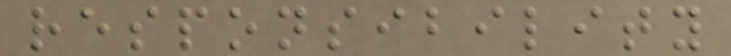responsibility
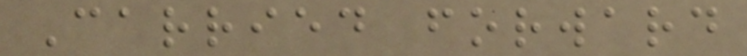Carried forward
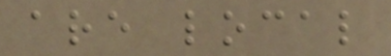are local
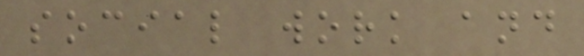social work and
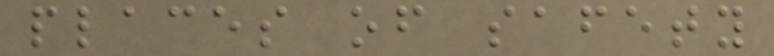places of safety
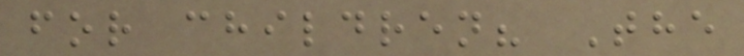for children? The
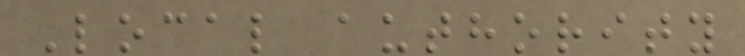Local authority
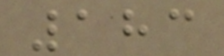183
